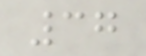37
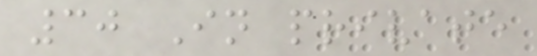30 In private
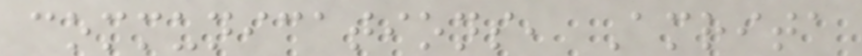communications, Amrita
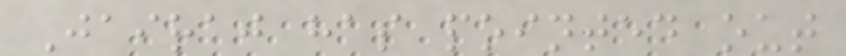Jairaj has pointed out
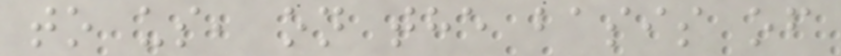to us, on the basis of
